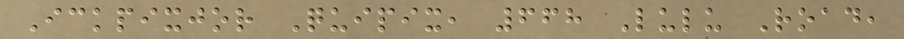Ickpixjor Quipix, 668 Lulu Road,
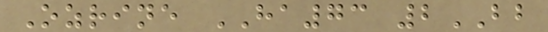Ozrine HA73 2BB
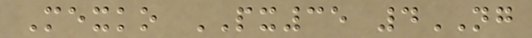Mexko PX35 4NG
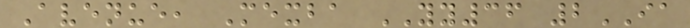Avenue, Mexba YY36 2IA
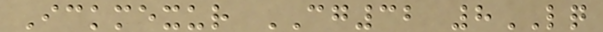Ickmexur CG32 8LQ
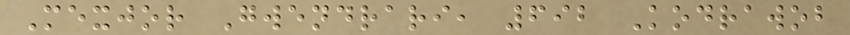Mexjor Gwendrari, 692 Kodrawob
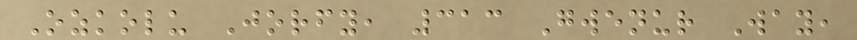Ozkolu Jorfy, 313 Gwenur Way,
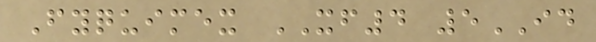Fyquimex XF4 5ID
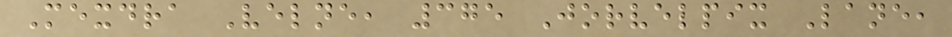Mexdra Velne, 375 Jorvelpix Lane,
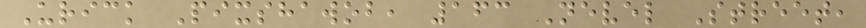Urick Pixshawob, 163 Nevel Street,
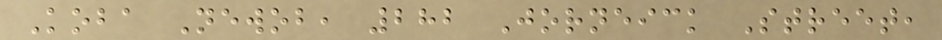Koba Newob, 282 Jorneick Street,
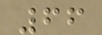66
